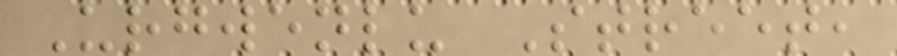Urgwenlu Street,
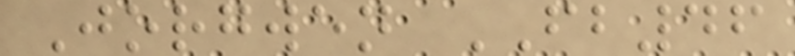Jorgwen FB46
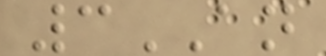3AN
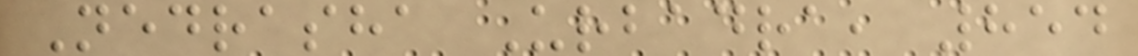Nedrasha Urbadra, 854
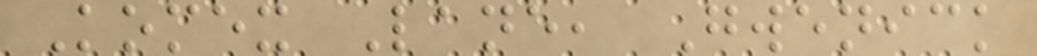Komex Lane, Gwenick
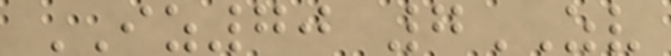IZ70 7ZV
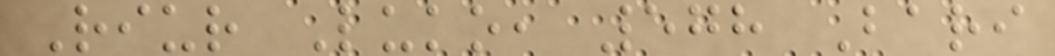Riur Luko, 578 Bari
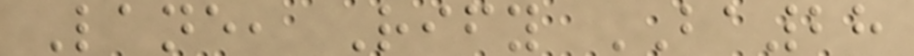Lane, Rify BA28
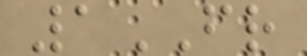1FR
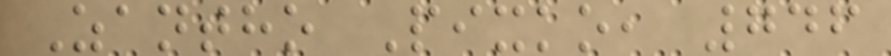Zantho Pixko, 746
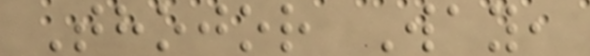Thojor Way,
